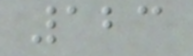123
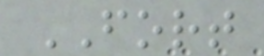FORT
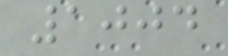1004
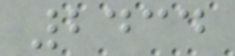2434
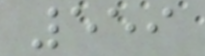559
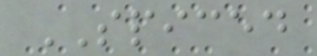SPICED
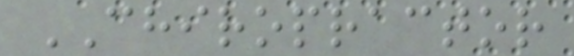CHIROPRACTOR
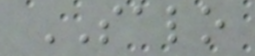SALO
